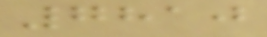7810
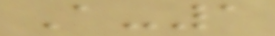A-1
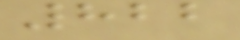822
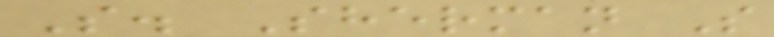S. Sherman S
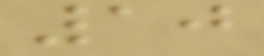10
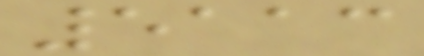5113
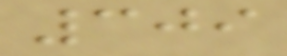309
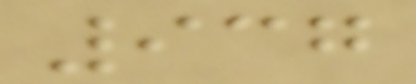937
